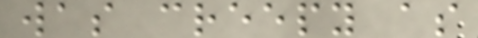was creepy as
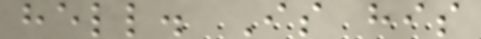hell. Is his
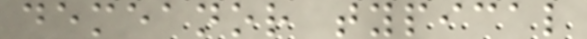demeanor typical
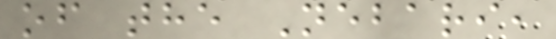of the Nebari,
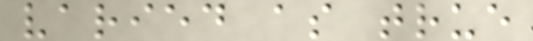varied as true
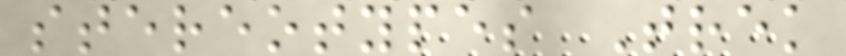stereotypes Trek
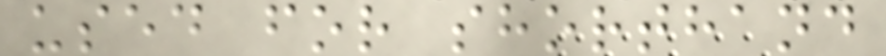used for shorthand
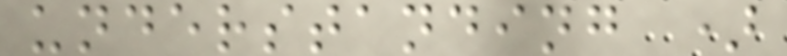understanding )
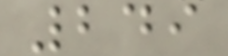249
